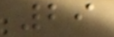29
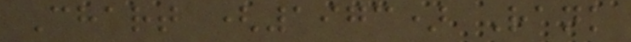Chart (1973) Rank
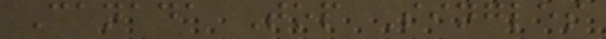Canada Top Singles
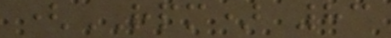(RPM) 83
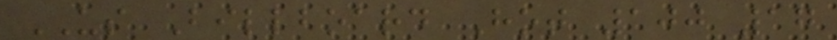US Billboard Hot 100 17
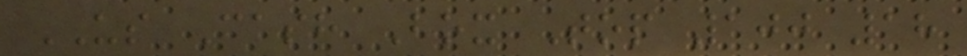US Cash Box Top 100 18
